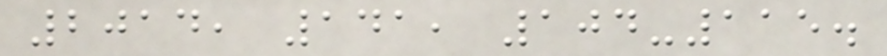2014, 141, 104-115.
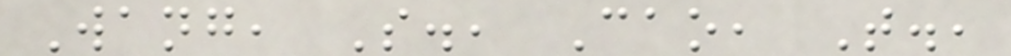Wang, S., Cao, T.,
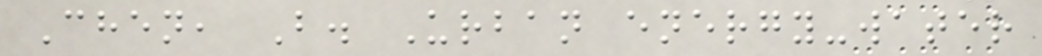Chen, B. Urban energy-water
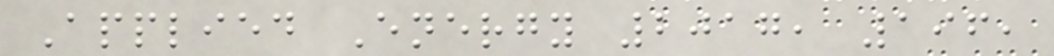Applied Energy 2017, 196,
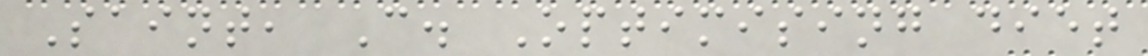Saint, C. Optimising diet
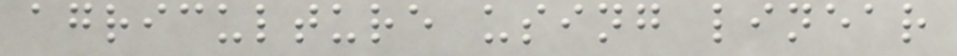agriculture using linear
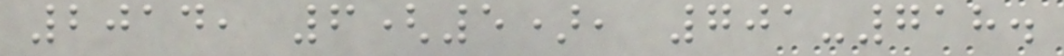2014, 6(5), 701-718.
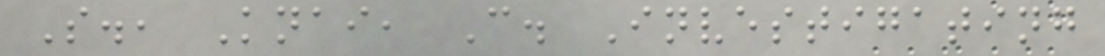S., Knai, C. Investigating
